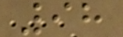98
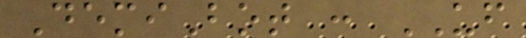DemiBot : UF
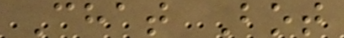Chat Bot
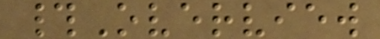#Overview
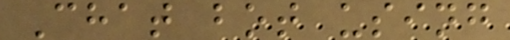Chat bot using
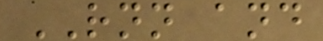RNN and
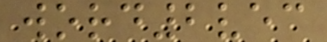word2vec
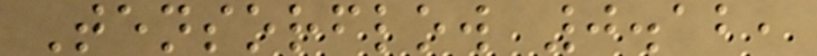Tensorflow 0.12,
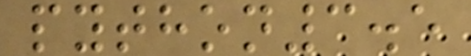python3.5
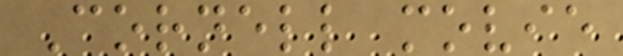Cornell movie
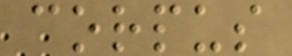corpus
